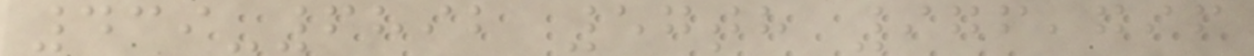439-6892 57th 976,796
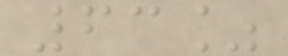63%
